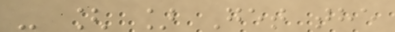- [ ] Get the
